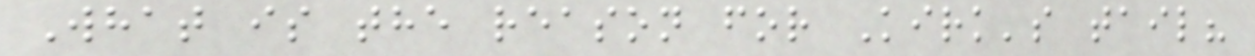What is the reason for Kirk's tail?
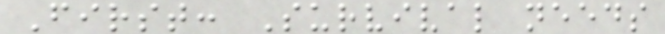First: Survival needs
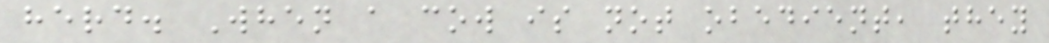herd. When a cow is not obedient, they
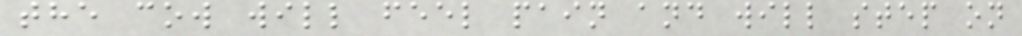the cow will feel pain and will step on
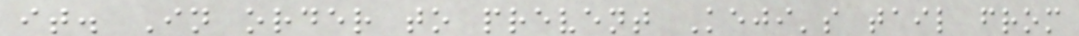it. In order to prevent Keji's tail from
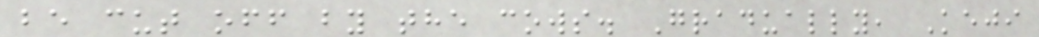be cut off by the cows. Gradually, Keji
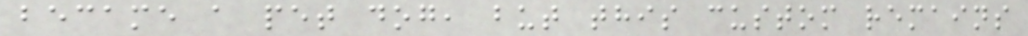became a pet dog, but this custom remains
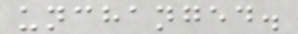unchanged.
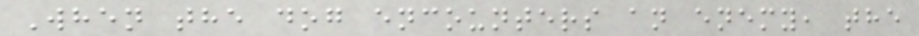When the dog encounters an enemy, the
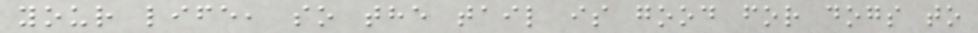your life, so the tail is good for dogs to
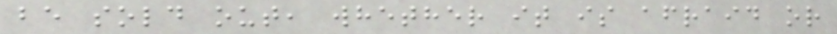be sold out, whether it is afraid or
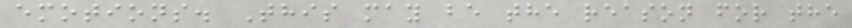emotions. This may be the reason for the
